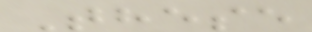These
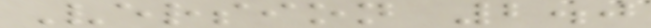Version 2.0
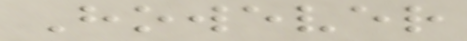However
